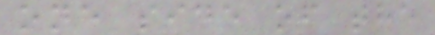one side of the
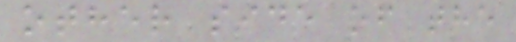other side of the
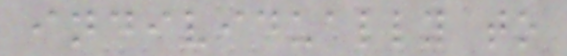individually to
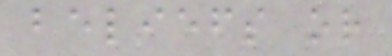beliefs or
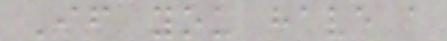If you have a
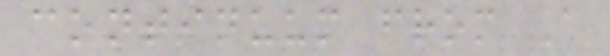continuum from A
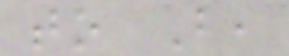to B,
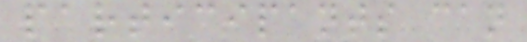participants can
